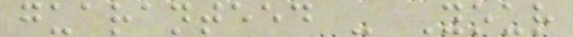guaranteed - Your
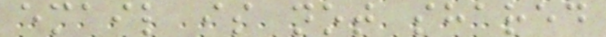email is not shared
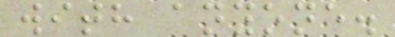with anyone.
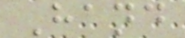Hand
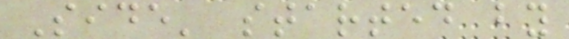Side' started by
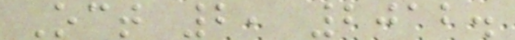Oct 2, 2012.
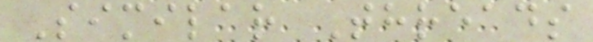Similar Threads
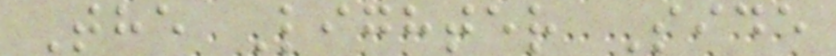The Lighter Side
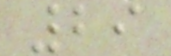29
